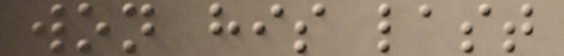won his last
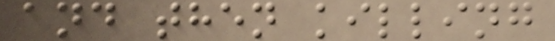and then killing
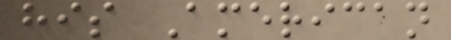his American
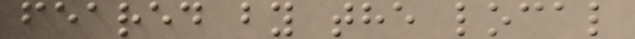feared by the local
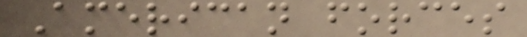American forces
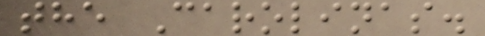the Carolinas.
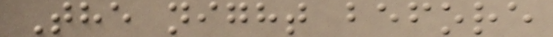The night before
